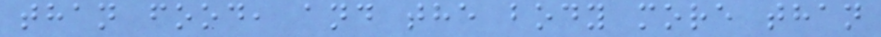than food, and the body more than
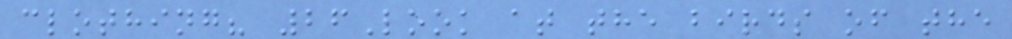clothing? 26Look at the birds of the
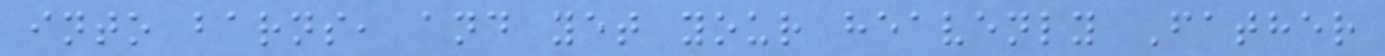into barns, and yet your heavenly Father
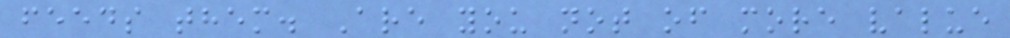feeds them. Are you not of more value
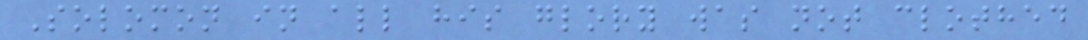Solomon in all his glory was not clothed
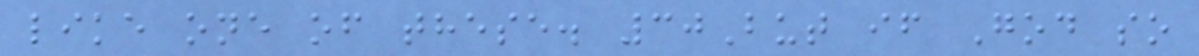like one of these. 30But if God so
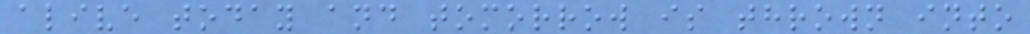alive today and tomorrow is thrown into
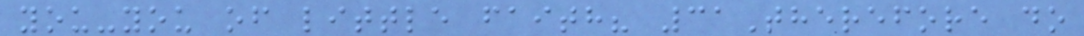you-you of little faith? 31Therefore do
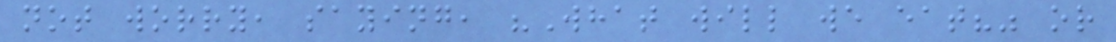not worry, saying, "What will we eat?" or
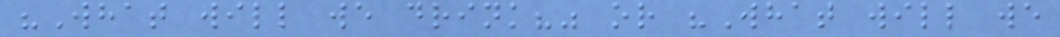"What will we drink?" or "What will we
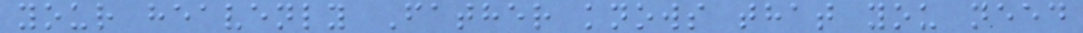your heavenly Father knows that you need
